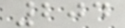204
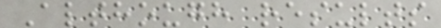Although results
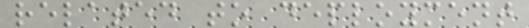related to deployment
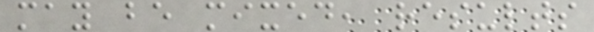may be mixed, results
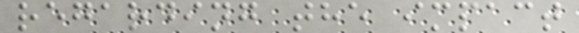regarding the impact
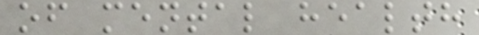of mental health
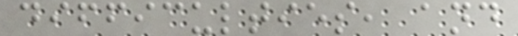difficulties, and
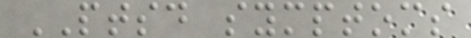PTSD symptoms
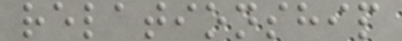relationship
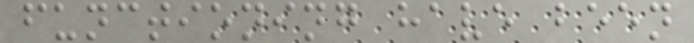functioning have been
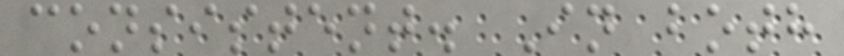consistent. In both
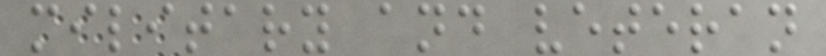military and veteran
